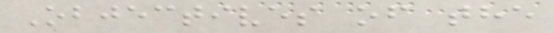Objectives of the
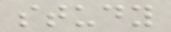study
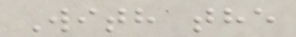With the
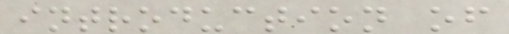introduction of
